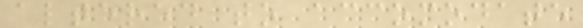altered to accomodate
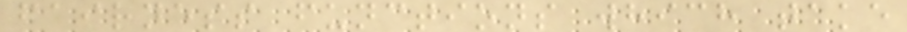fairness functions which take
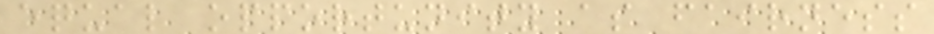equal opportunity as fairness
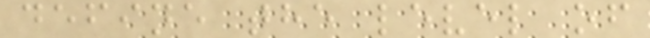define the level of
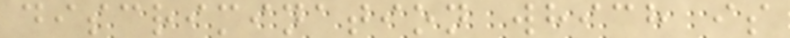discrimination which is
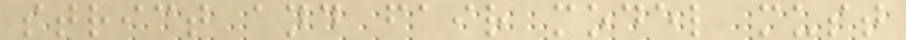strict and fair model must
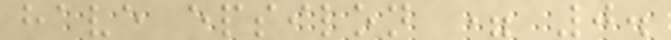have epsilon = 0.
